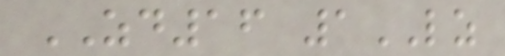ZD16 1LZ
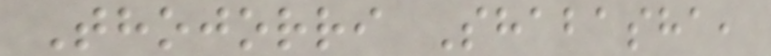Thojorri Shabasha,
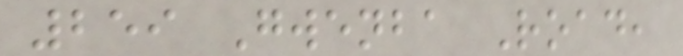259 Gwenba Road,
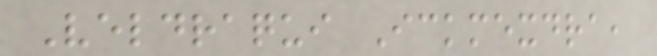Veldraqui Ickmexdra,
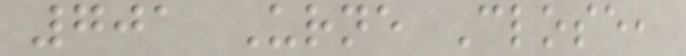701 Urne Close,
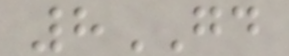8GD
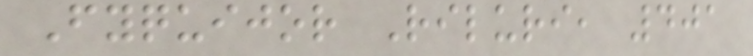Fyquijor Riluri, 401
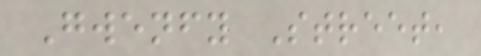Gwenfy Street,
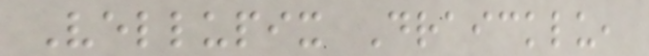Vellupix Draicklu,
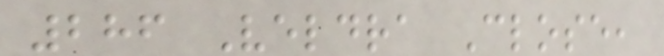286 Veldra Close,
